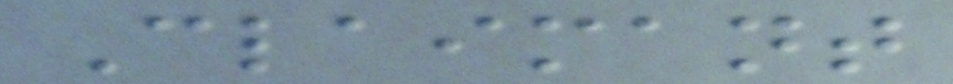Claimant
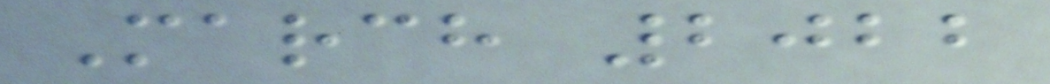March 2022
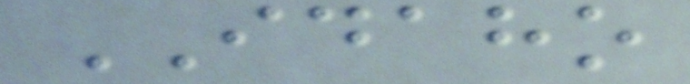IDAHO
